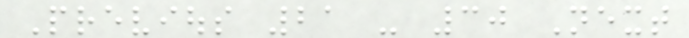Previous 21 - 30 Next
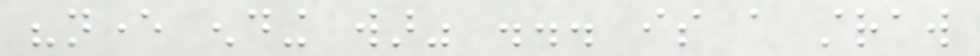"never ending war" ... is a straw
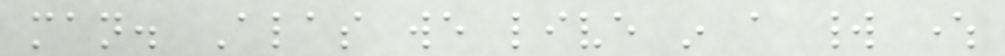man. Alas we live in a world where
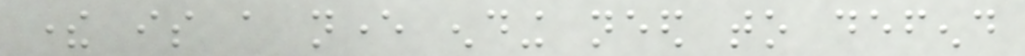there is a never ending need to defend
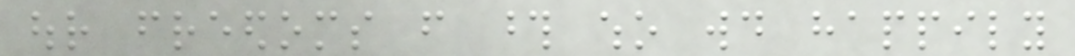our freedoms from those who would happily
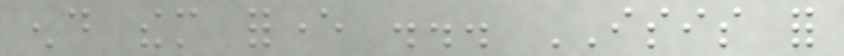end them forever ... ISIS for
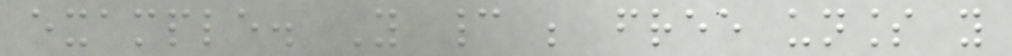example. You cannot be free unless you
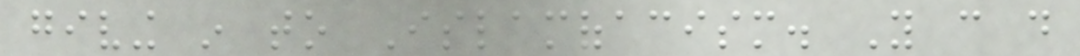giving in to Islamofacism. You can do
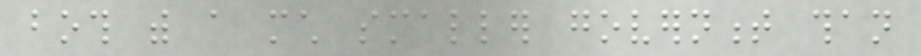both with a much smaller government than
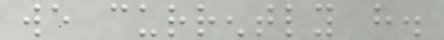we currently have.
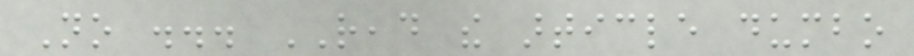No ... READ the article dumbo
